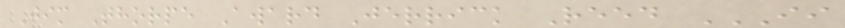Jim Thorpe Award Jerrick Reed II
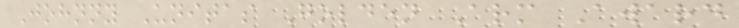Johnny Unitas Golden Arm Award
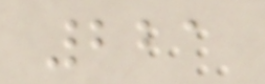221
